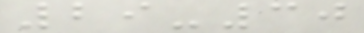29-30
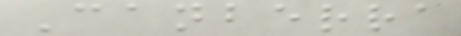Canberra
